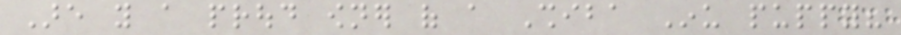Are you a proud owner of a Shiba Inu puppy?
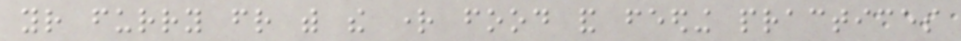your furry friend with the right food and feeding practices
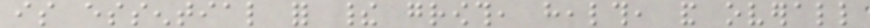is essential for their growth, health, and overall
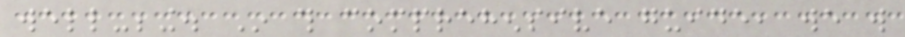well-being. In this comprehensive guide, we will
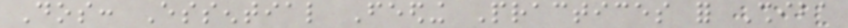Dos: Essential Feeding Practices for Shiba
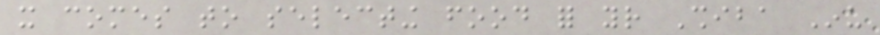it comes to selecting food for your Shiba Inu
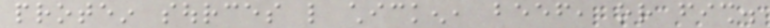protein sources like chicken, beef, or fish.
